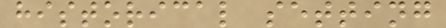historical setting
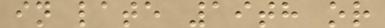in late 19th or
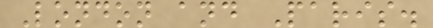London and Paris.
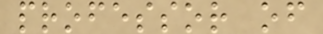professor of
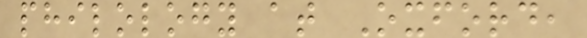philology at Oxford,
